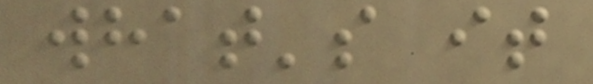what's it
